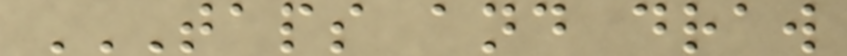TAPS AND DRAW
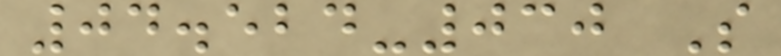04.524-030 S
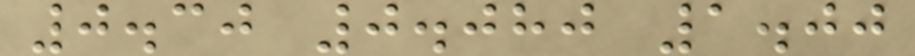0.30 0.080 1.00
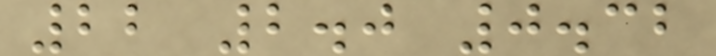22 2.0 0.32
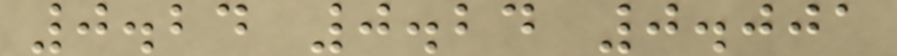0.24 0.24 0.001
